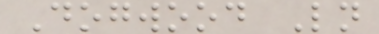Dogwood Ln
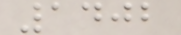1402
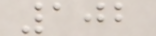102
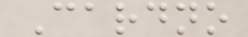Cardno
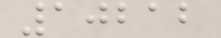10212
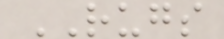RUGS
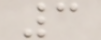3
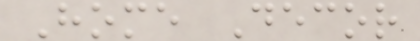Home Decor
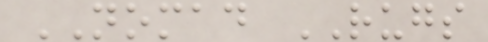NOMAD RUGS
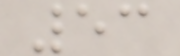53
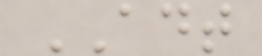ADT
